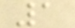1
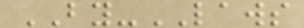BY-LAWS
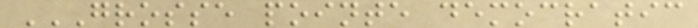GROSSE POINTE DEMOCRATIC
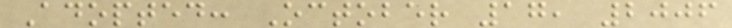Adopted: October 17, 2006
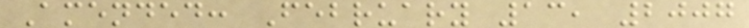Amended: February 13, 2007
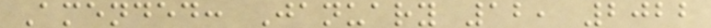Amended: January 12, 2022
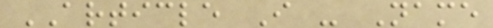ARTICLE I - Name
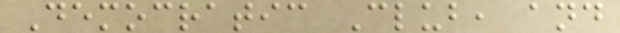Democratic Club, and
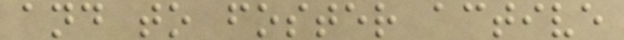and to foster active
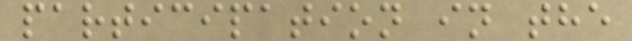participation in the
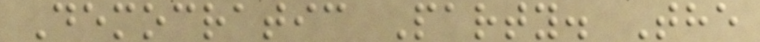Democratic Party. The
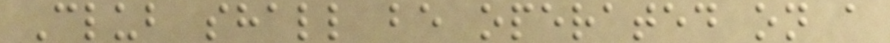Club shall be operated on a
